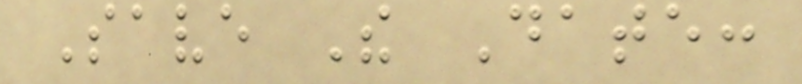Save The Date:
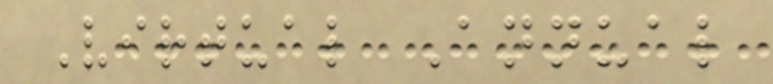Virtual Annual
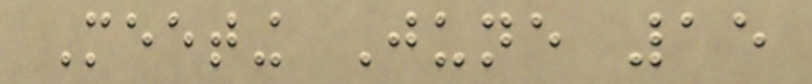Meeting June 15
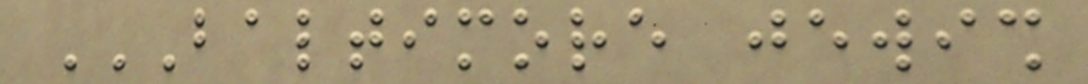BALTIMORE JEWISH
